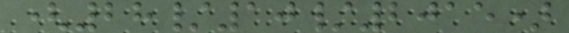(28/10/2015)
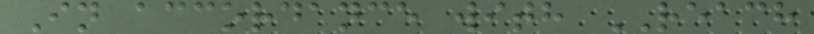In accordance with REACH
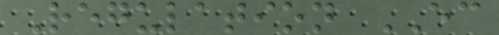Regulation EC
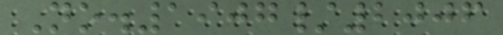No.1907/2006
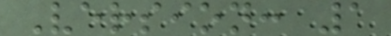Version: 1
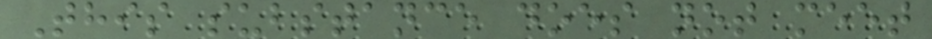This substance does not meet
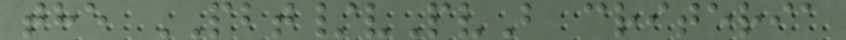the PBT/vPvB criteria
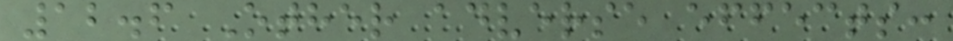12.6 Other adverse effects:
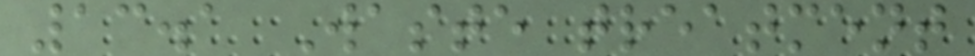13.1 Waste treatment
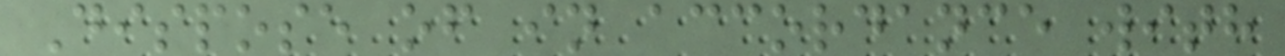Dispose of in accordance with
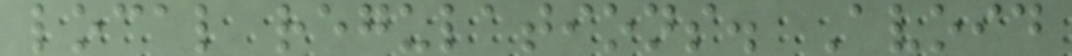local regulations. Avoid
